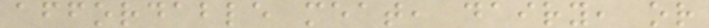affordable meat, dairy, or
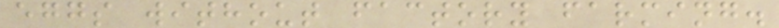eggs without factory farming.
